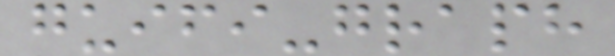guifi-graph
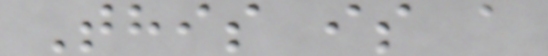This is a
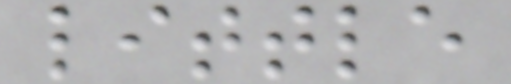little
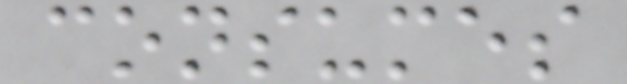consumes
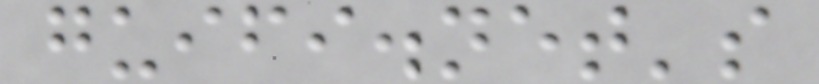guifi.net's
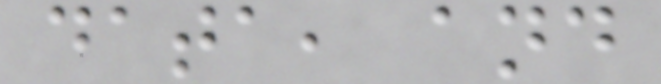data, and
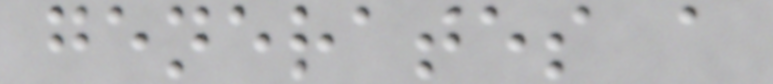generates a
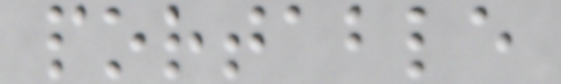portable
